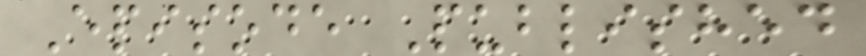Episode Published
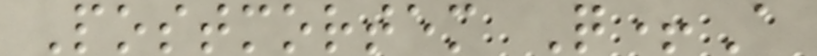Postmortem Q+A
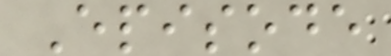Episode
